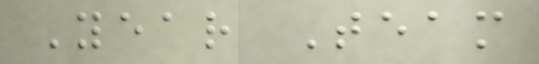Year Team
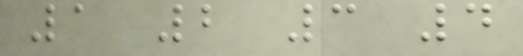1 2 3 4
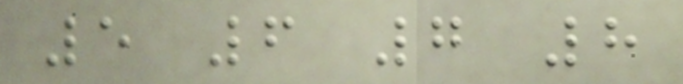5 6 7 8
